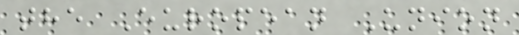the European Union
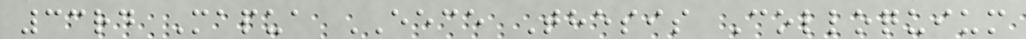33rd Mapua EECE Thesis Colloquium
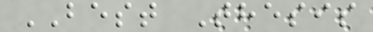BEST Thesis
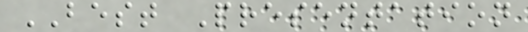BEST Presentation
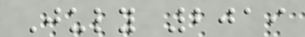July 2019
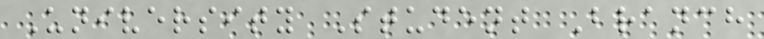University Student Branch
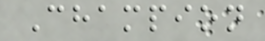Champion
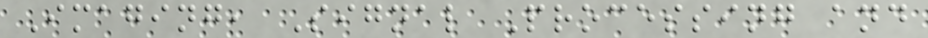Imaging, Signal Processing and
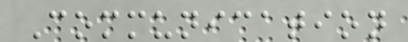Communication
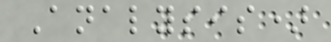Analysis)
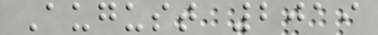August 2019
